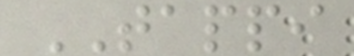TAPPI
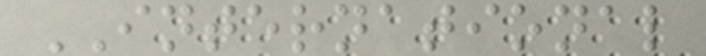INTERNATIONAL
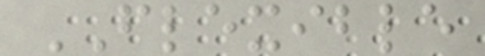FLEXIBLE
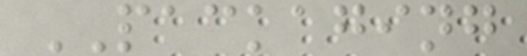PACKAGING
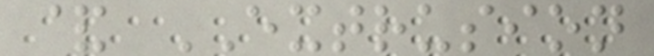& EXTRUSION
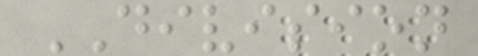DIVISION
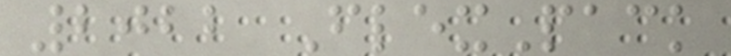2022 FlexPack
